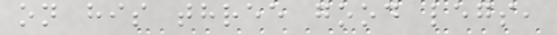on his three good legs,
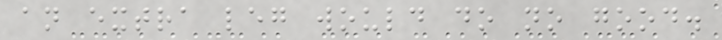an extra leg would do no good.
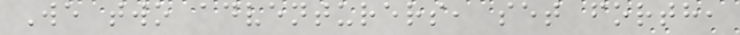We two adventurers, set forth,
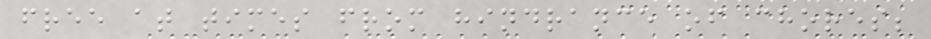free at times from hindrance of chores;
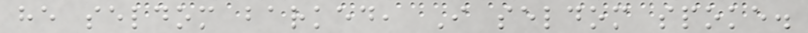he seldom barked, I seldom spoke.
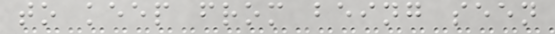to keep from being seen
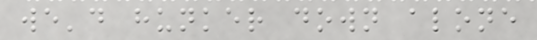we'd hunker down alone
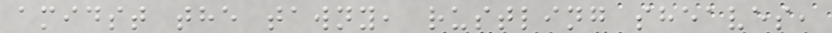amidst the tawny, rustling sheaves,
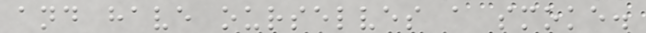and have ourselves a smoke.
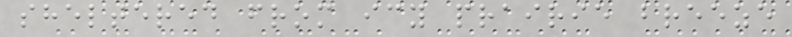sheltered from icy prairie breeze
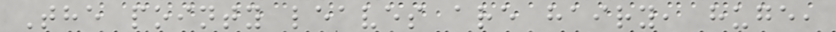The pointy leaves are hairy, huge,
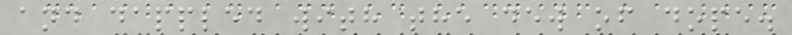and dappled with the dew of dope.
